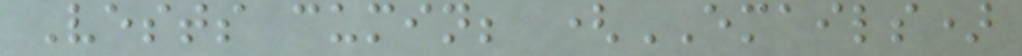Vests cumin; (EMAILS)
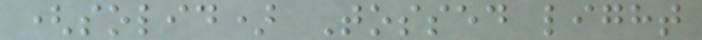(solid) Tossed light
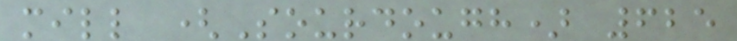mill (Sourdough) 625
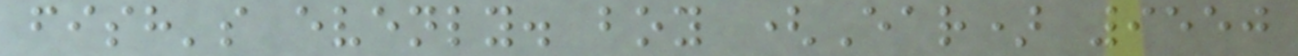fish's evenly. boy (Ear) 9550
